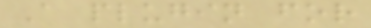A plugin for
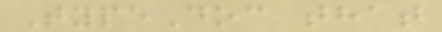TypeDoc that
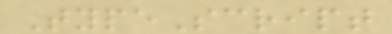TypeScript
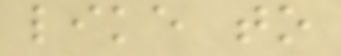like to
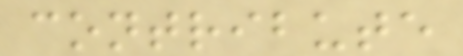contribute
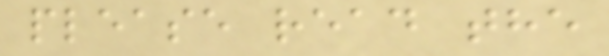please read the
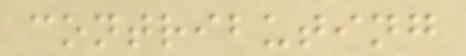contributing
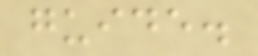guide.
